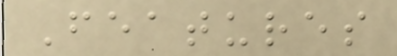Features
